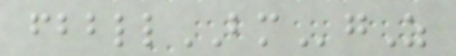fbbllBMgZ
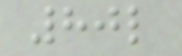80l
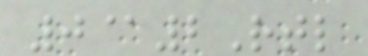0@2Rtl
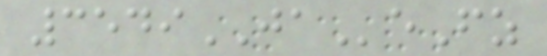3549JAeFz
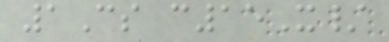1Cs c15X/
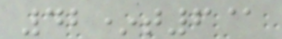42*t6@
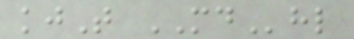kjT MDhl
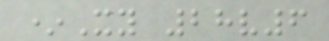*Xy 28v6
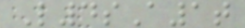L4sA1t
